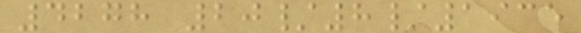4278 20/8/1935
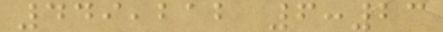449,212 6:23
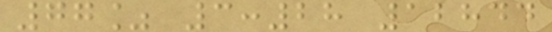77% 3:28 12844
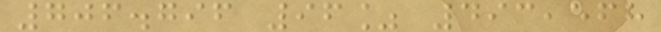706.796 96% 493,568
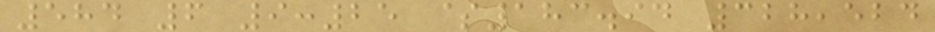584 6 9:25 $183.94 328,524
